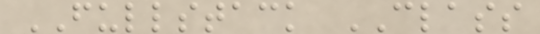FULLSTACK CLASS
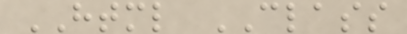HTML CLASS
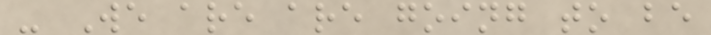- We are are going to be
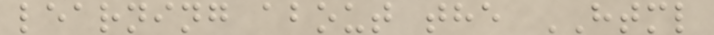learning about the HTML
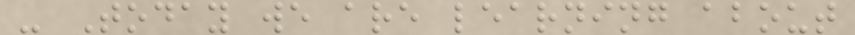- Today we are learning about
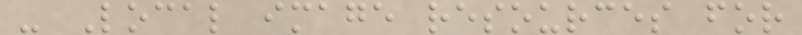- Local image resources for
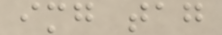img tag
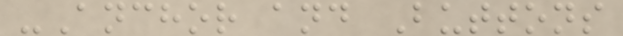-Anchor and Buttons
